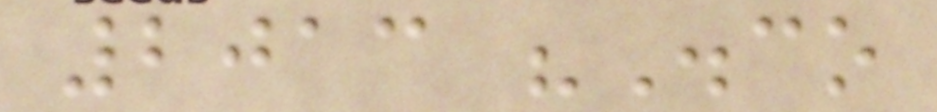2013 "Disco
